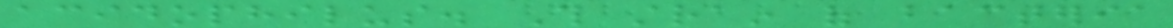acidophilus. This strain of bacteria
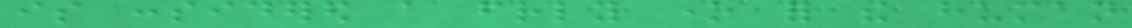is considered a friendly one for the human
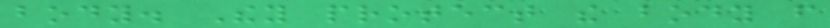body. They protect the body from
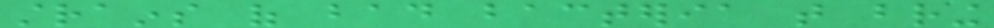strains of bad bacteria that bring
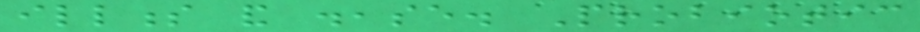illness and disease. Probiotic
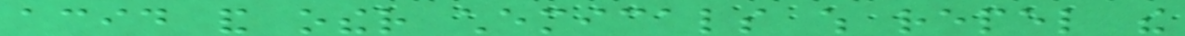acid and other chemicals which repel the
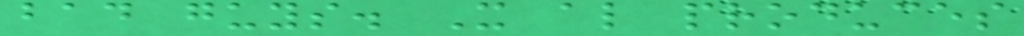bad guys. It also produces
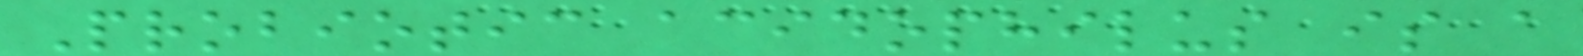Probiotic acidophilus is a
